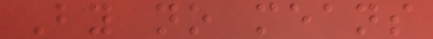By no means
